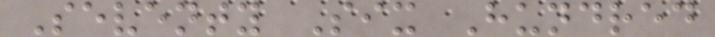Seventy Six Hundred
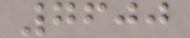7600
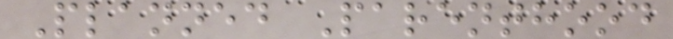Planned Parenthood
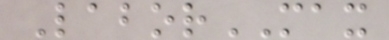LaborMAX
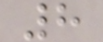8
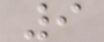9
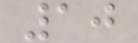10
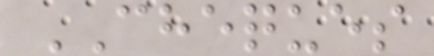CHEQUES
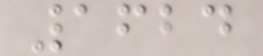1624
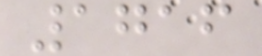1716
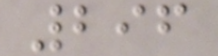296
